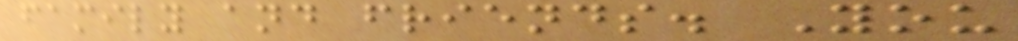family and friends. You
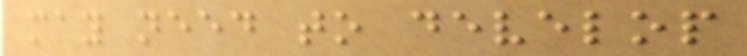may need to develop
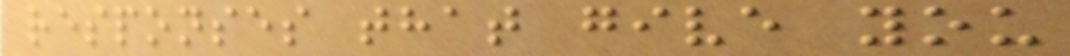responses that give you
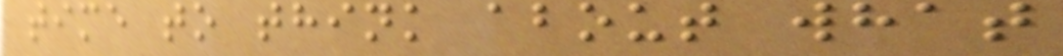time to think about what
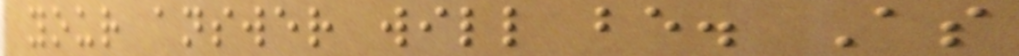your answer will be. As
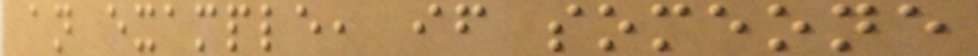an example, if someone
